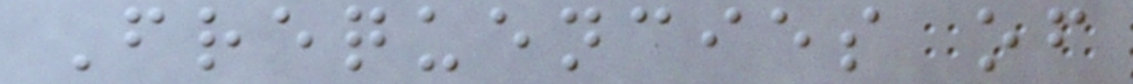Frequencies of
